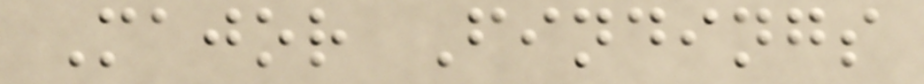Major Findings
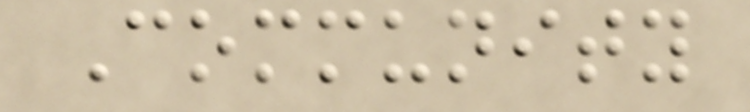Community
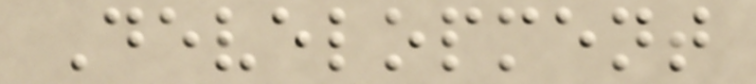Development
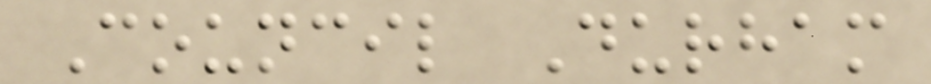Council Durham
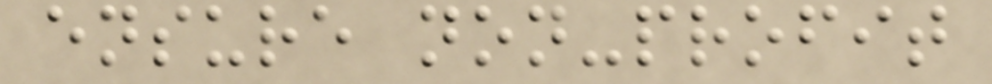ensure non-profit
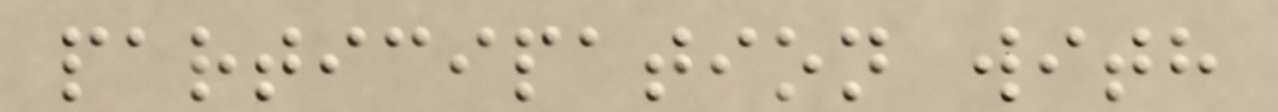participation with
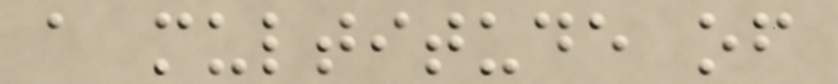a multitude of
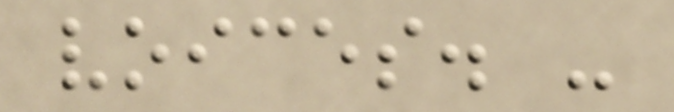voices. -
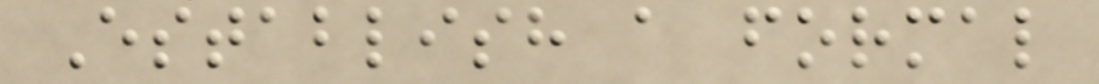Establish a formal
